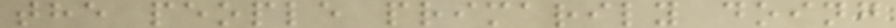the people primarily doing
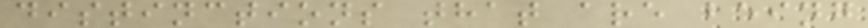distinctions that are being
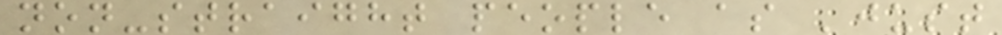non-straight people as 'just
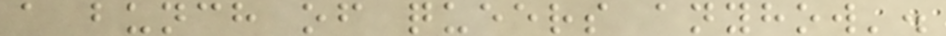a bunch of queers anyhow'.
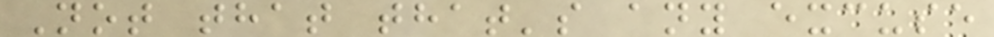Not that that's any excuse
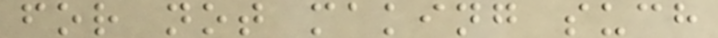for not making such
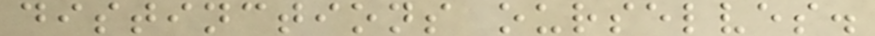distinctions ourselves.
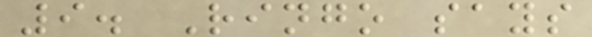9. Ringo says
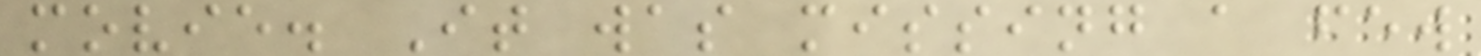movie. It was missing a few
